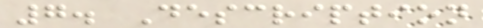7. Description
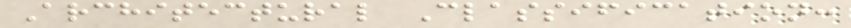Architectural Classification:
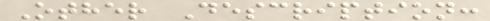Other Description:
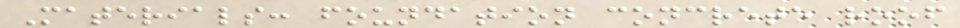Materials: foundation concrete roof
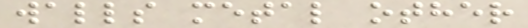walls metal other
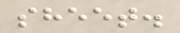sheet.
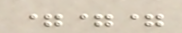===
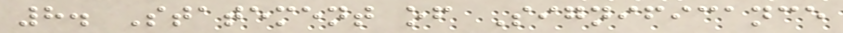8. Statement of Significance
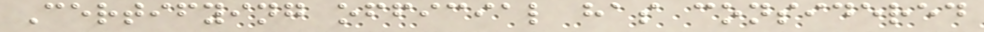Certifying official has considered
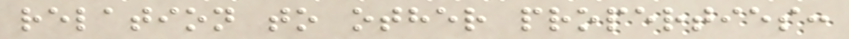relation to other properties:
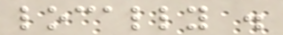locally .
